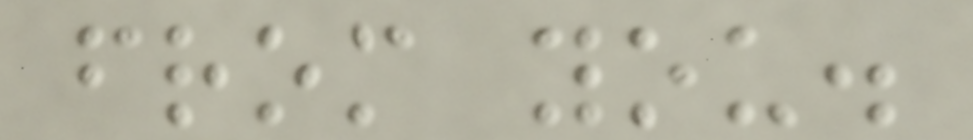from you.
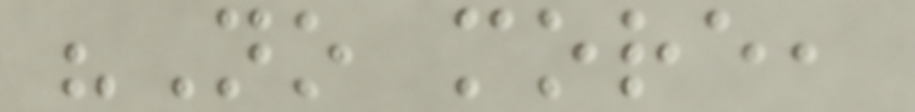"No more,
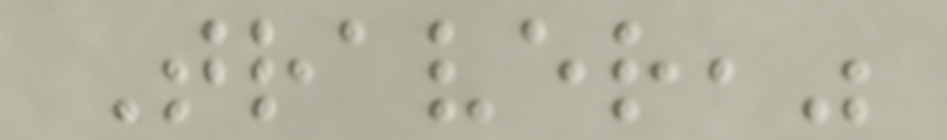Traver,"
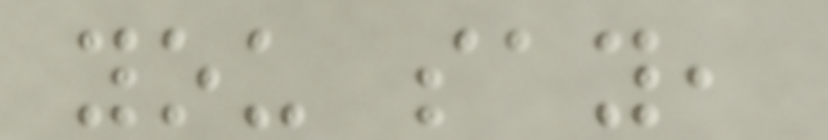you say,
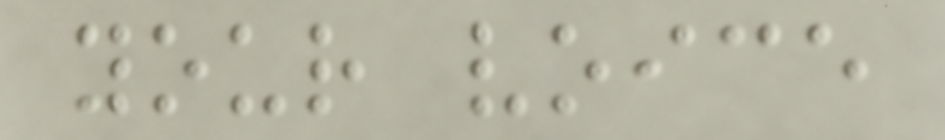your voice
